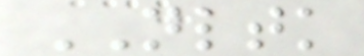NLTK
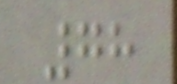78
